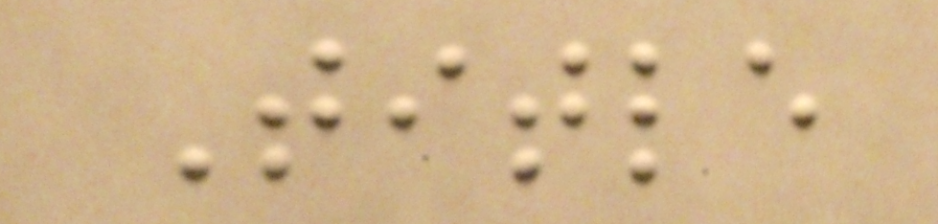Title
